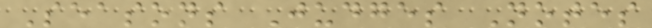Seasons Judges Notes
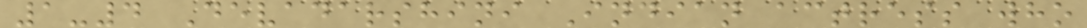1-4 Devadarshini Indian actress who
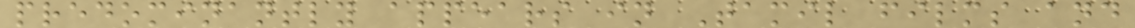predominantly appears in Tamil films and
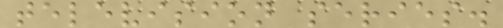television series.
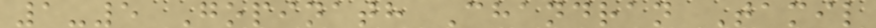1-5 Gopinath Chandran Tamil
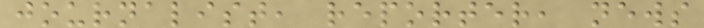journalist, reporter, news
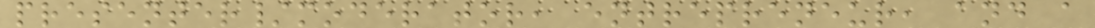presenter/moderator, entrepreneur, and a
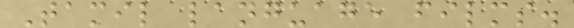Tamil language films.
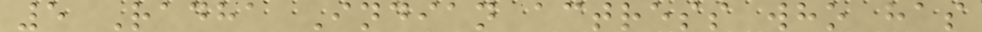5 Radha Indian actress who has
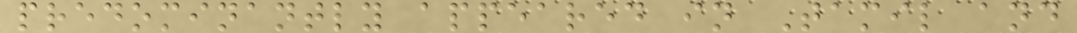predominantly appeared in Tamil and
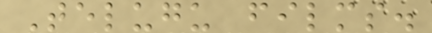Telugu films.
